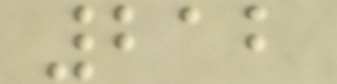212
